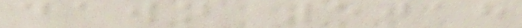dawn 5018
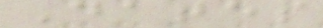Dates
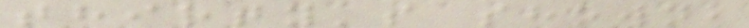thirty's shown,
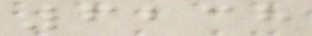6238
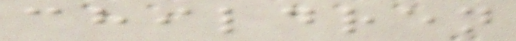children
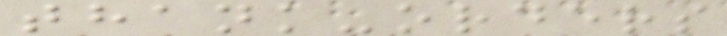thank-orders
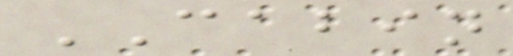CABIN
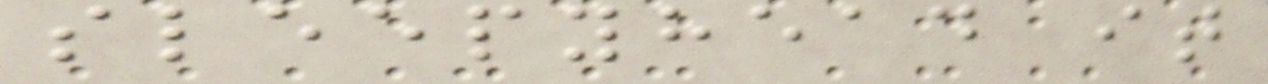sleepyhead it
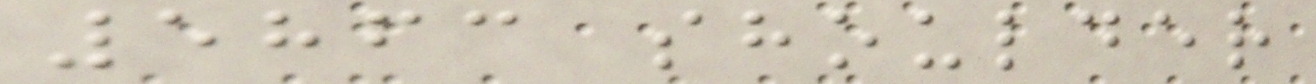5863 shoulder
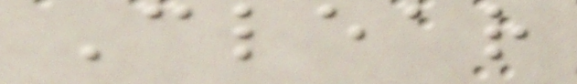Clear
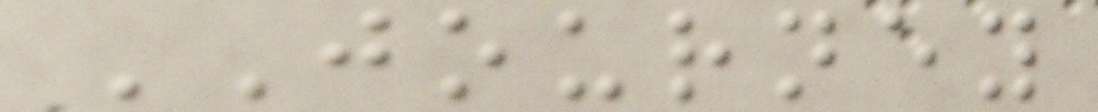JOURNEY
